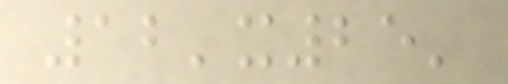12'x25'
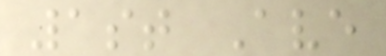1st Ave
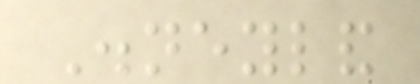Disneyland
